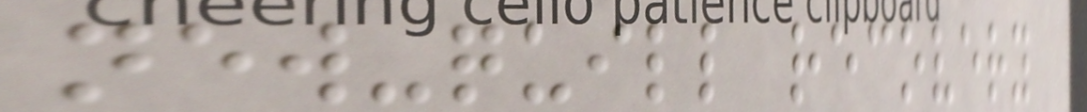new-quill recovery
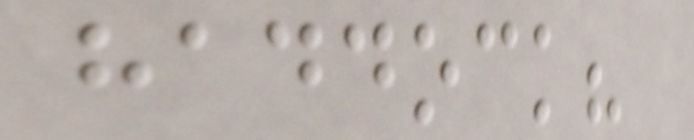haddock?
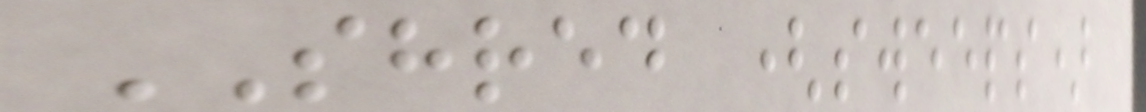SHRED (sweeps)
